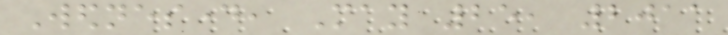Wednesday, May 25, 2011
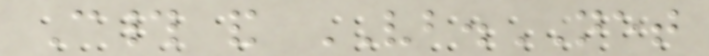C# and VB.NET
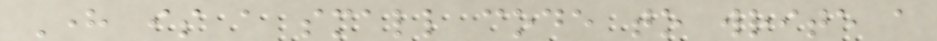Here is a small code to write a
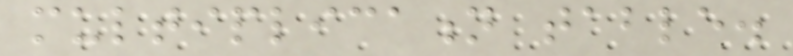multiplication table.
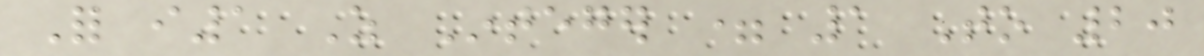For i1 As Integer = 1 To 20
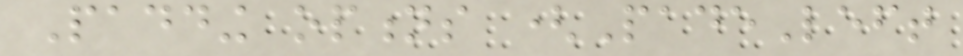Padding options (PadeLeft
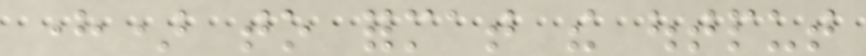here) to format the output
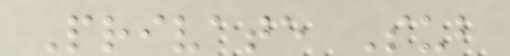Private Sub
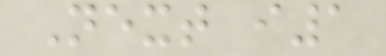Next i1
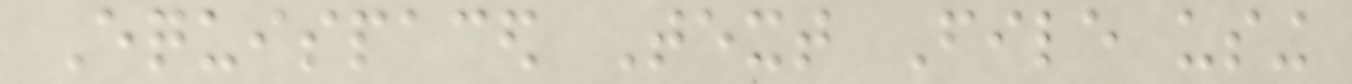Equispaced Text File using
